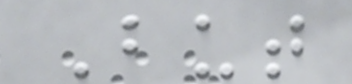But
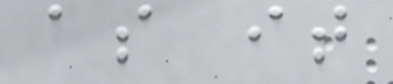as it
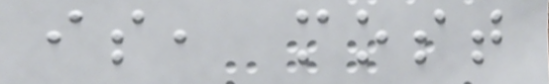is, most
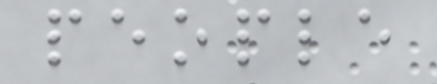people
